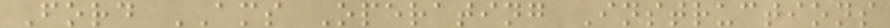Ford AMS Operating Instructions
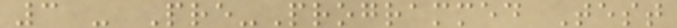3 - Pre-Programmed Test
